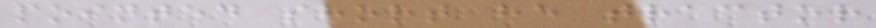pointed short he tractor
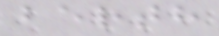berth
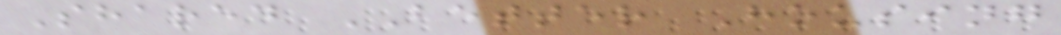Shared BETTER Housing
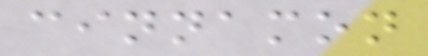cinnamon
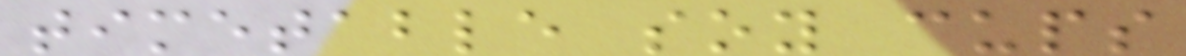timetable soy cups
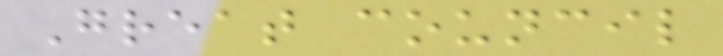Great council
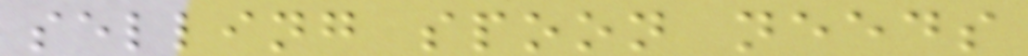selling spoon needs
